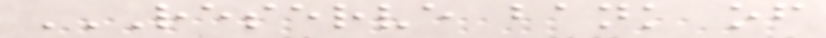RESERVE BANK OF
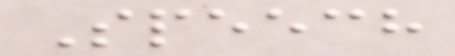Speech
